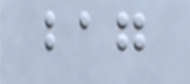bag
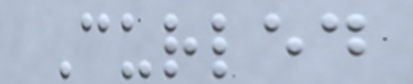Curled
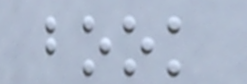book
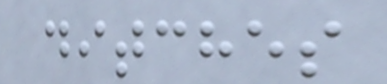ditches
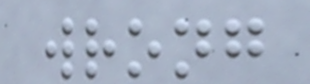wrong
